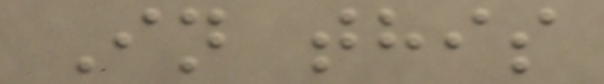In this
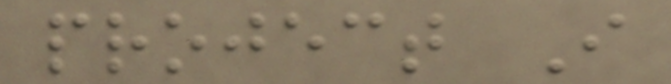project I
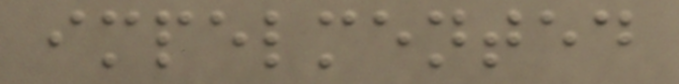impelmented
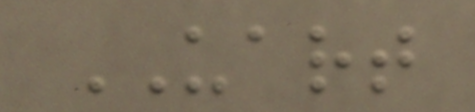UART
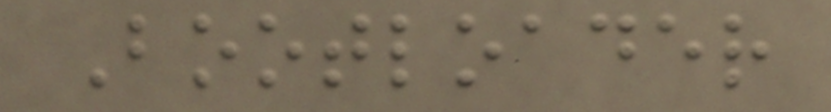Bootloader
